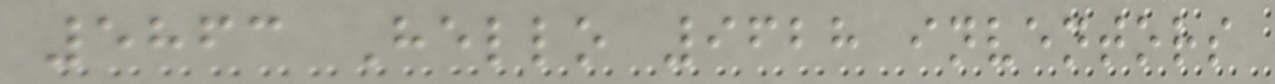5863 Hello 9628 inventors
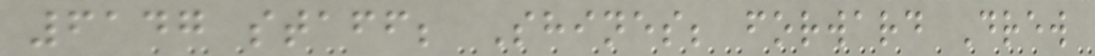6147 staff; Shines; forward Drew
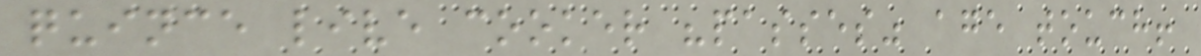quince live cooker "passes" age touch!
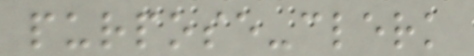purpose-clerk
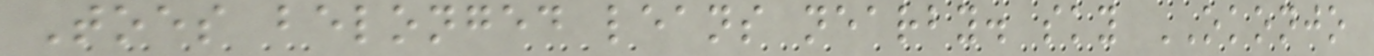Toes belonged leans nearby. sky OKONJO
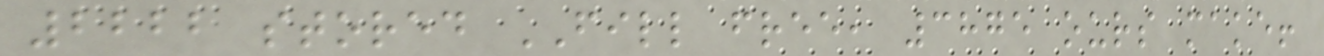2222 stored FILL free, 3875 ours make!
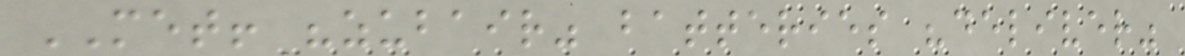MET! "zubair" batteries "deliver"
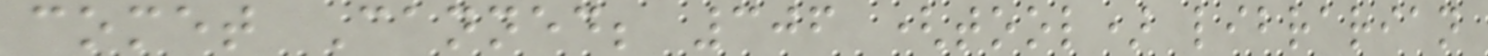comet Canned; 306 (tool) librarian
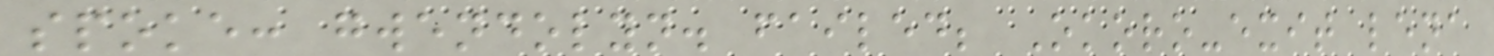spoke: gwendolyn. failed; Okoro-exit lena
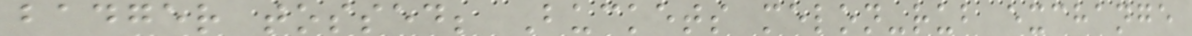badger tossed; Buckets melon-rub exchange
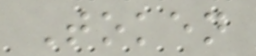Token
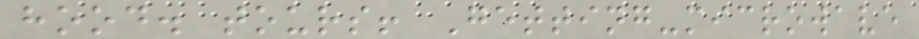hood. tours! Getting-microwave
